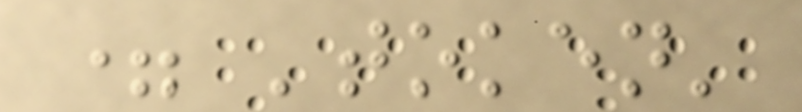= 'token'
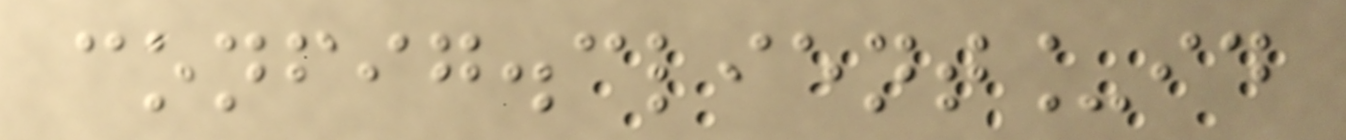config.client_id
